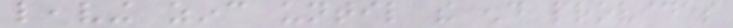leaving zinc until the end provides
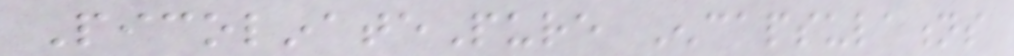PicolinatePure Encapsulations
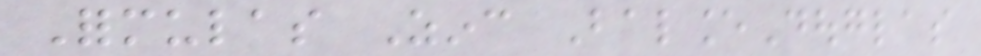Formulas Zinc BalanceDouglas
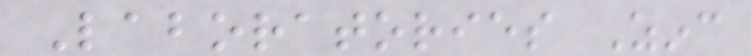Laboratories Zinc
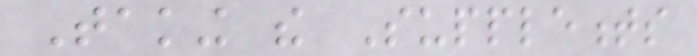Taking the Supplements
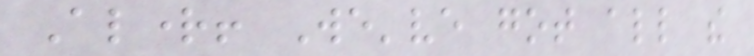Alright! We've got all the
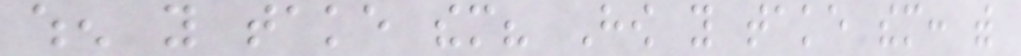when you take them? How you take them: with
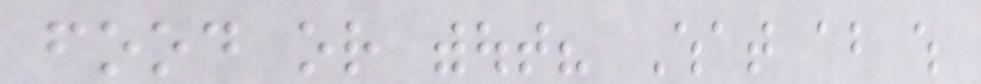food or without? What about which
